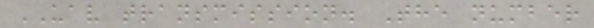UAV transmission. The number
